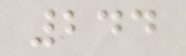244
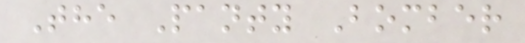The Panty Bomber
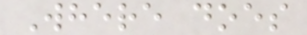Where does
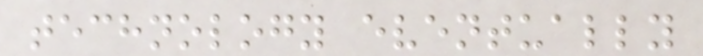technology eventually
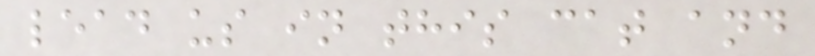lead us in this cat and
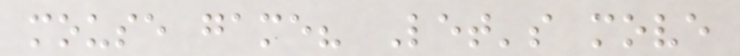mouse game? Let's move
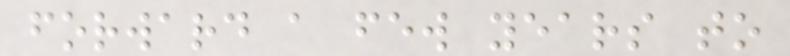forward a few years to
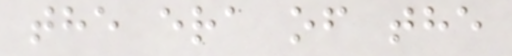the era of the
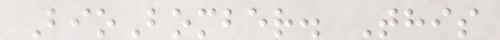BioBomber. This
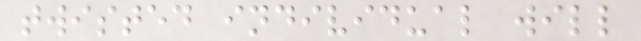twisted individual will
